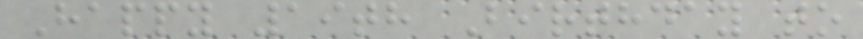Happy 19th Birthday to
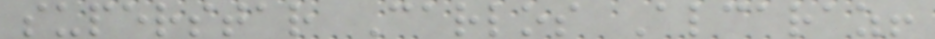superstar Carlos Alcaraz!
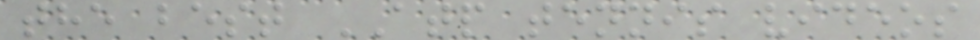the best ATP tennis videos
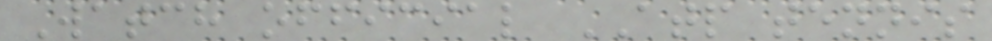Watch official ATP tennis
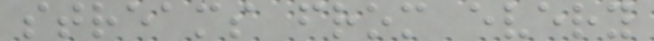streams from every
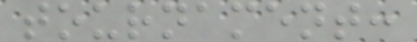tournament:
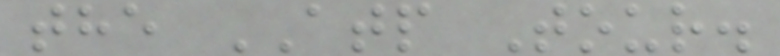the ATP Tour.
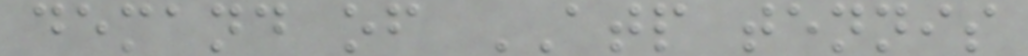demand of ATP tennis
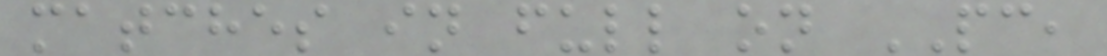matches in full on PC,
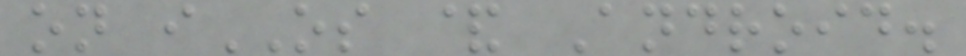on iOS & Android.
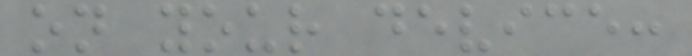on your device:
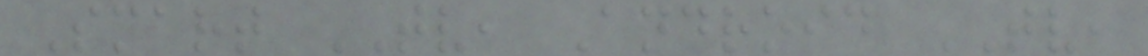Smart TV, Android TV,
